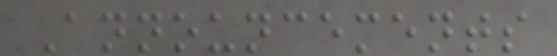Announcements
